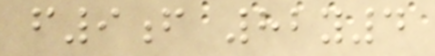f9f 82y4
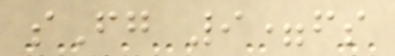sFg 9=fs
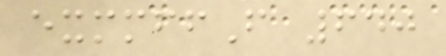exmmffF 640
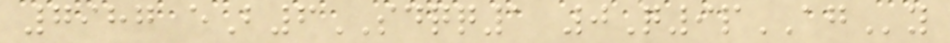7987 eB6SDQQ1 0Q9pAGy
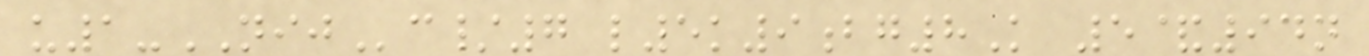u1-NIJc/7 l5k9bg8K 5&94n
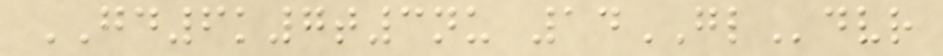GD6k7t3nu 14GLdvr
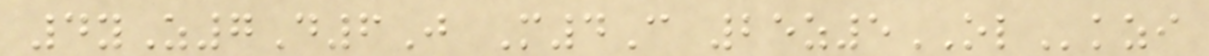4yZ7D6J M4C 25z5OLkzi
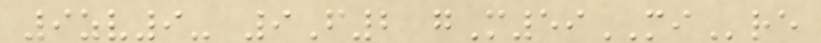9zv9- 9F2 gM59MIre
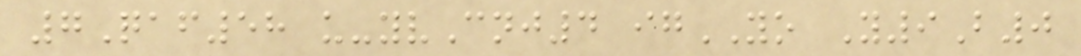7Qaf58 u-yvCnj4 igYO Y9B0
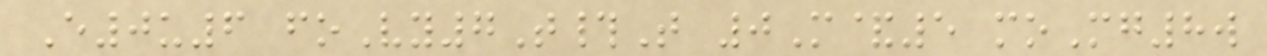E0u6 foVy7T#T 0M&5 moMg8w
